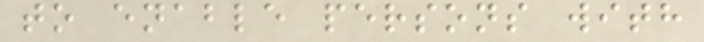to enable persons with
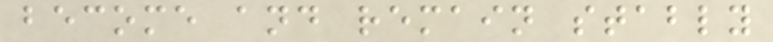become and remain stably
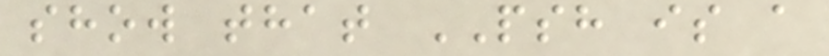show that PSH is a
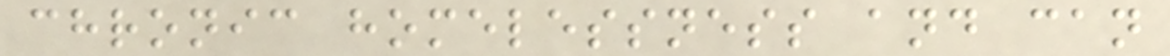chronic homelessness and can
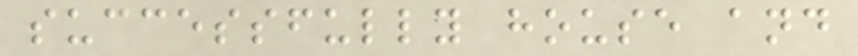successfully house and
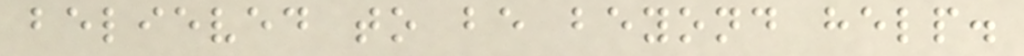believed to be beyond help.
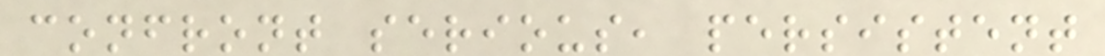confront serious, persistent
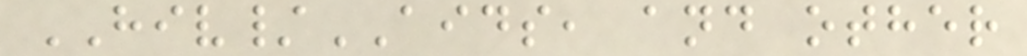HIV/AIDS, and other
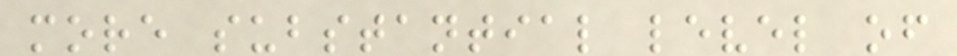more substantial level of
